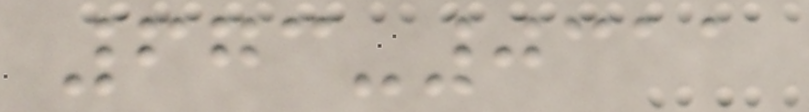673-0311
